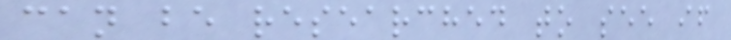can be researched to see if
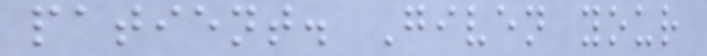patient. Given your
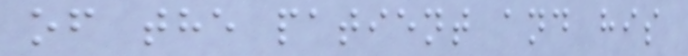of the patient and his
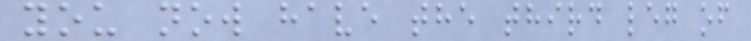you now have the third leg of
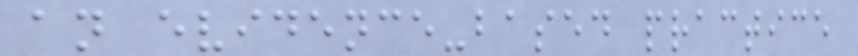an evidence-based practice
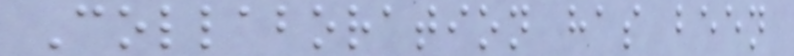Collaboration has been
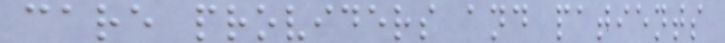care providers and patients
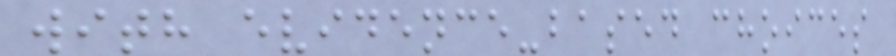with evidence-based choices
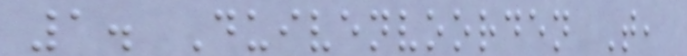1. Duivenvoorden T,
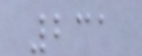231
